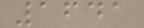1641
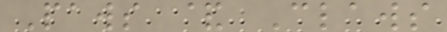Paws & Claws
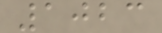1023
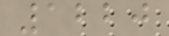1220
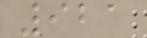921
